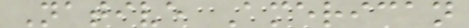Native American
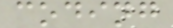coding
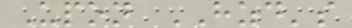Upon HZD's
